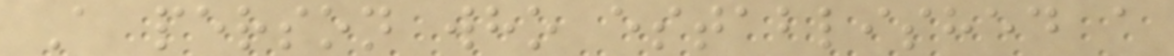A person who established a
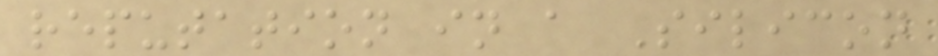reputation in a Silicon
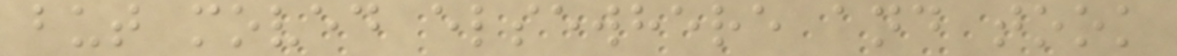but moved elsewhere and took
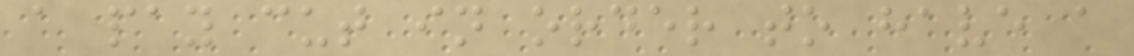a pay cut in order to have a
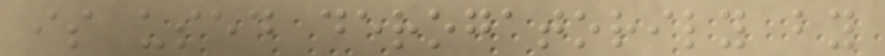is used derogatorily by
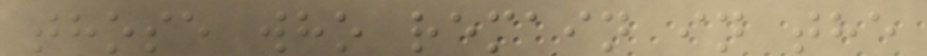those who remain in the
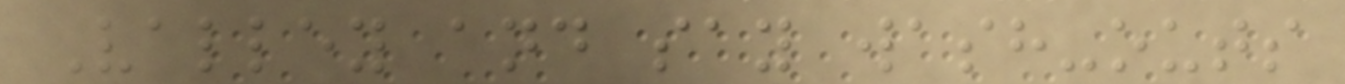Valley and say wash-outs
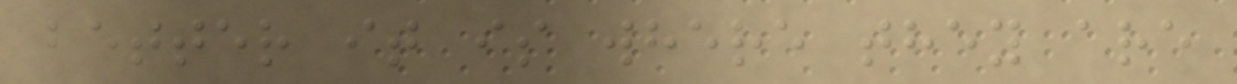better it is where they are
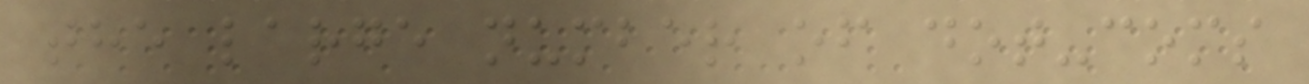the large number of dot-coms
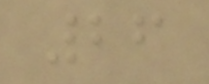26
